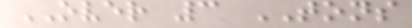OVER 3 TONS
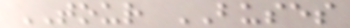TOUR BUSES
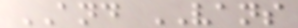AND VANS
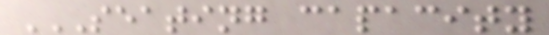SEATING CAPACITY
